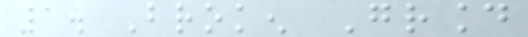1. Broken Ground
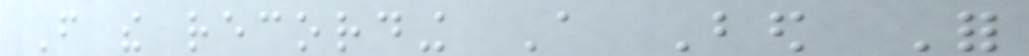From the recording A Bed For
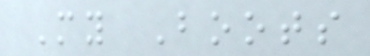My Boots
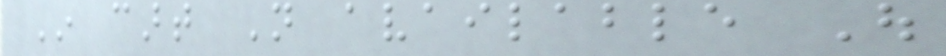In cart Not available Out
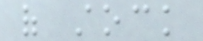of stock
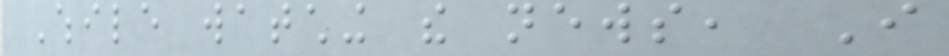While watching the news, I
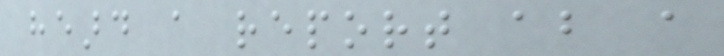heard a report about a
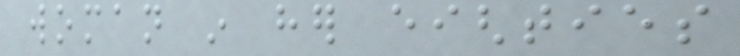woman in her eighties
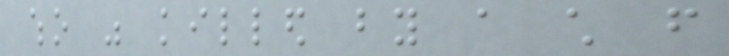who was killed by a child from
